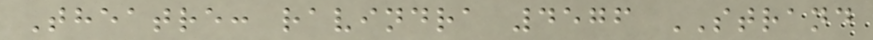Theatre: ravindra 4576 STRAND
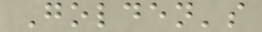Golden's
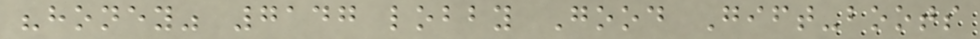"honey" 7147 lobby Good Gift-boots
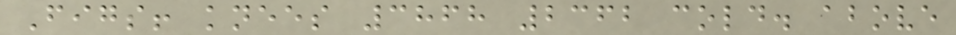Figs! knees 3868 2362 cold. above
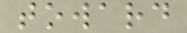toward
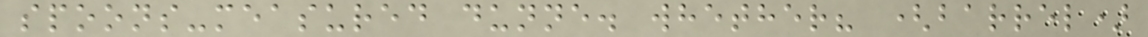spoons-measured dunne. whether? (barrel)
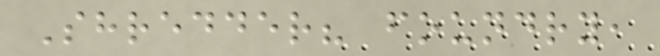Shredder? foundry,
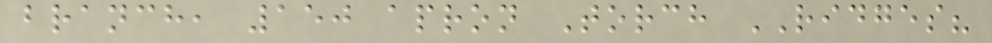branch, 150 apron Torch RIDGES?
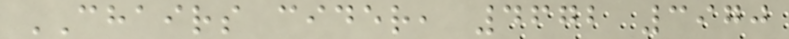CHAIRS cider, 4672 3970
